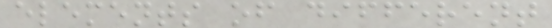elements of different
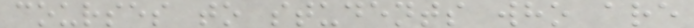courses to students who are
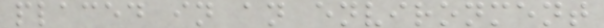placed in an environment
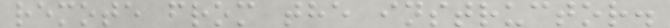remote from the instructor.
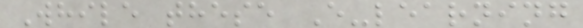While these E-learning
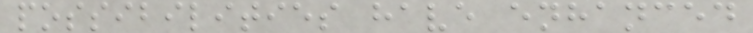possibilities have enhanced
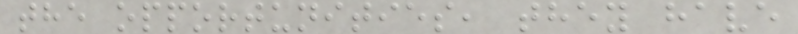the opportunities, they have
